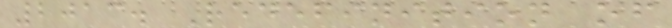2013. Redefinition of
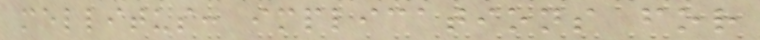mellitus: implications for
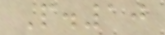P.10
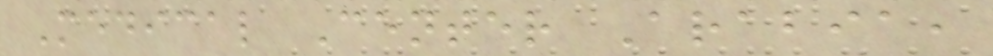Medical Center Arabia,
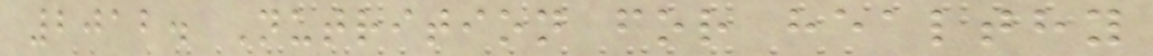2012. Nutrition for healthy
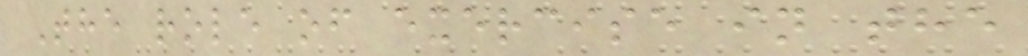The role of exercise in the
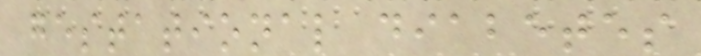gestational diabetes
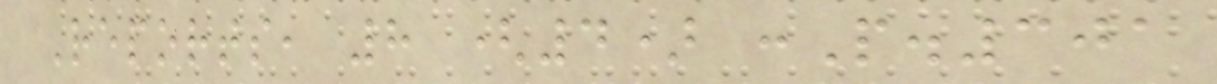Reports, 8 (4) :P.301
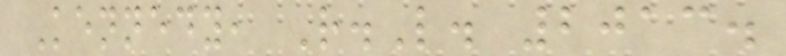Kennedy, R.L. 2013.
